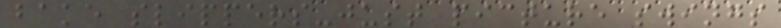bake slippers-just picture swings
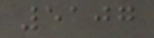5107
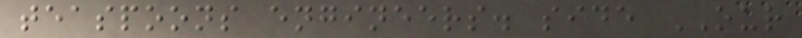teaspoons engineers. side OUR
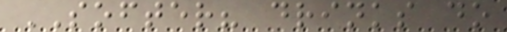SOFTER? drinks do
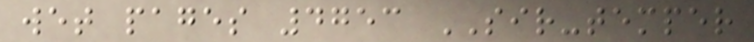wet pages 4753 SIR-temper
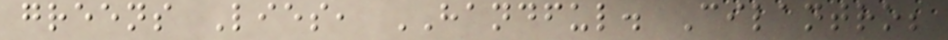greens Lies, HANDFUL. Cilantro;
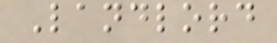Landlord
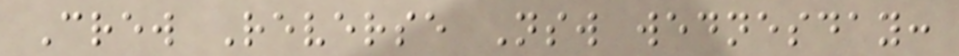Crew Reverse Nsw wednesday:
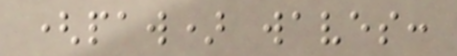(paw) waves:
